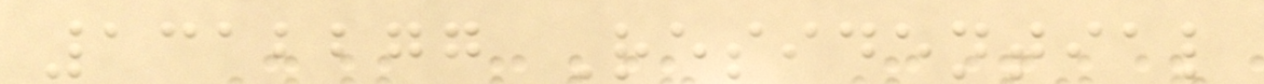1312277 Residential
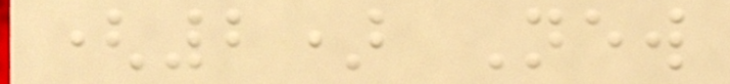(2) New
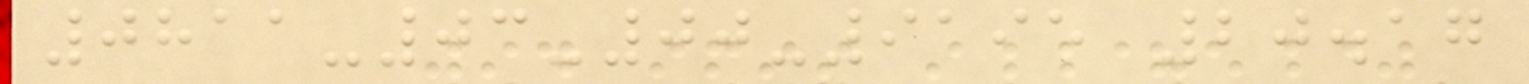0811-03-00-9195 20.17
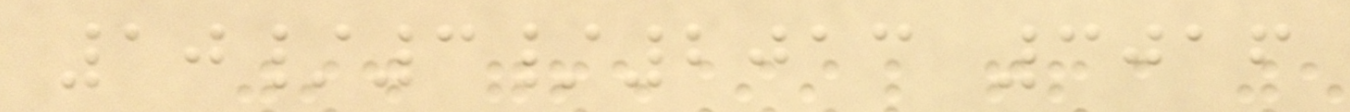10/3/2013 3016
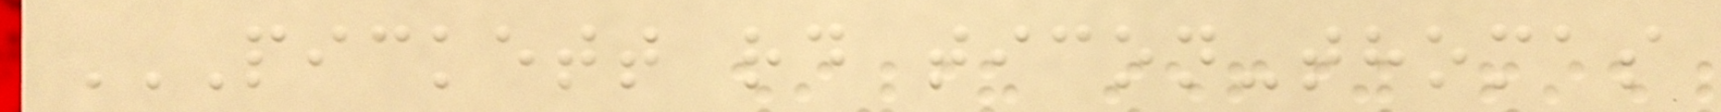PICKETT RD TICON-THOMAS
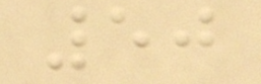50
